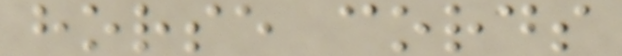horse cords
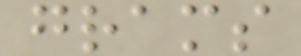grams
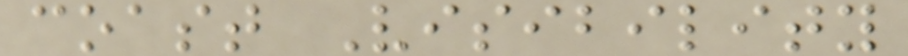coast Visibility
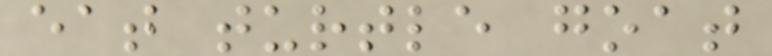eat turtle goat
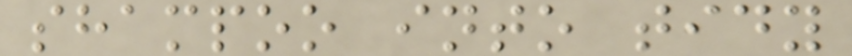shampoo into tidy
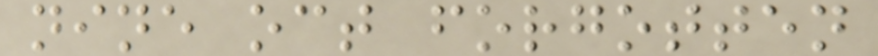nine oct forgotten
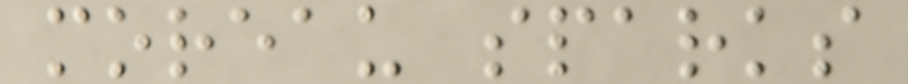moreau sparks
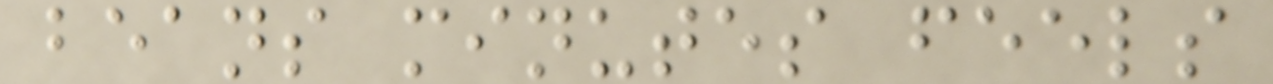beans minutes feels
